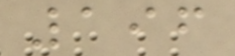196
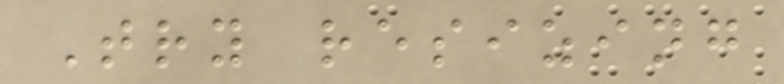Try resizing
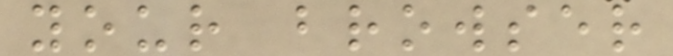your browser
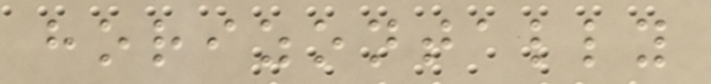horizontally
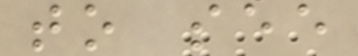to see
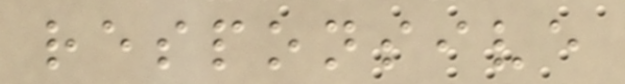responsive
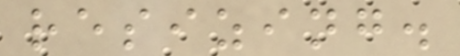resizing.
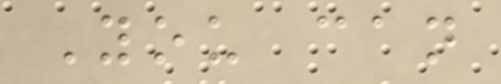You can
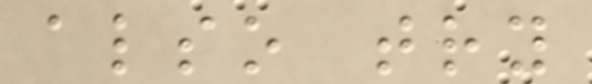also try
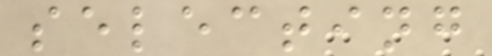selecting
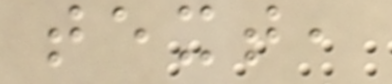text,
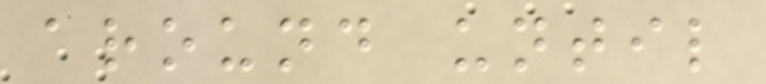around until
